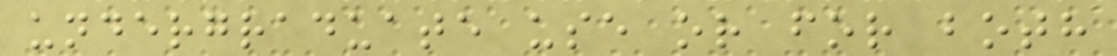undergraduate use or for both
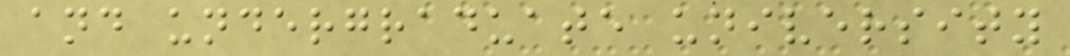and undergraduate university
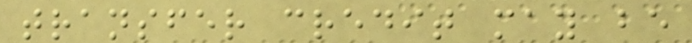transfer credit may be
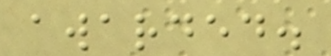awarded.
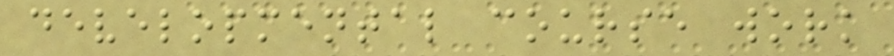developmental course work
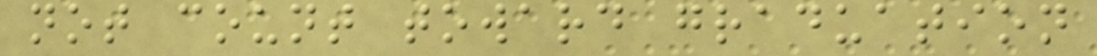not count toward graduation
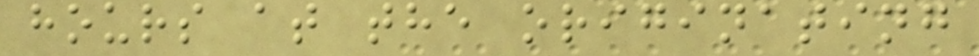hours at the originating
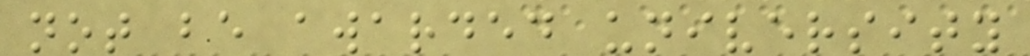not be awarded university
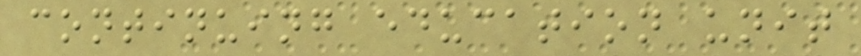continuing education unit
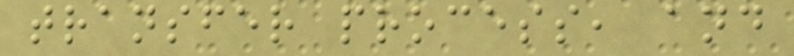transfer process, and
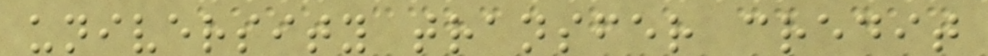university transfer credit
